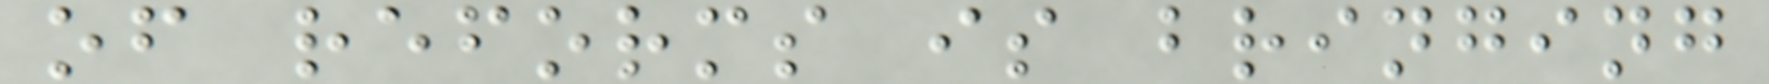of reforms is bringing
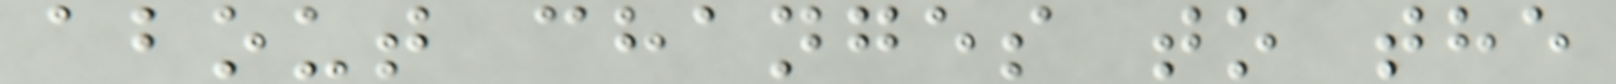about changes to the
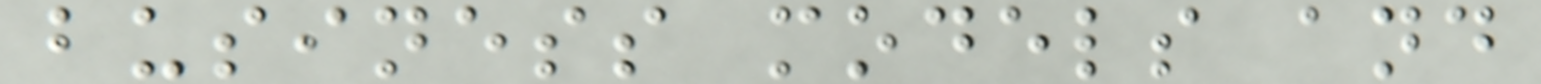business models and
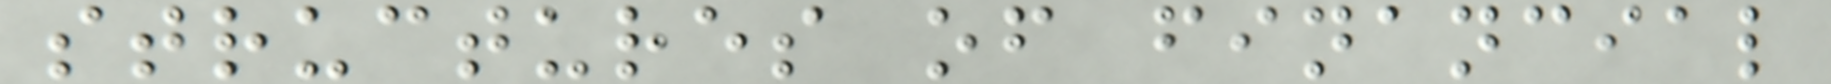structures of financial
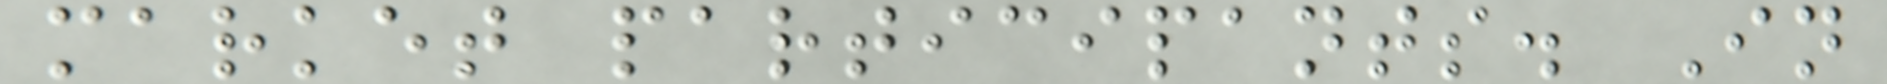market participants. In
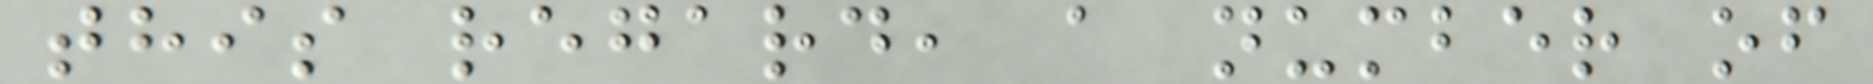this regard, a number of
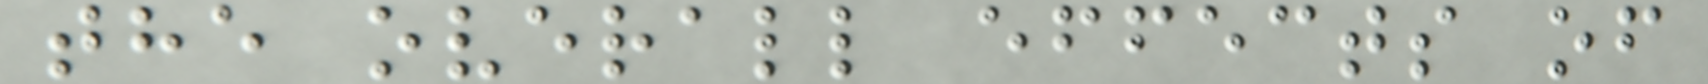the overall effects of
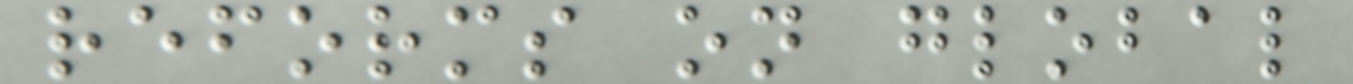reforms on global
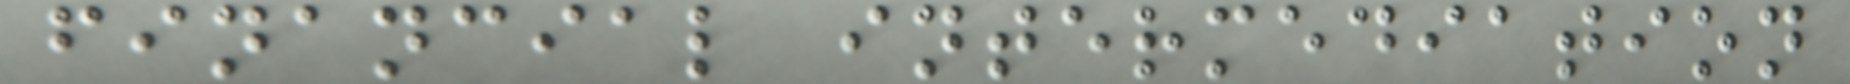financial intermediation
